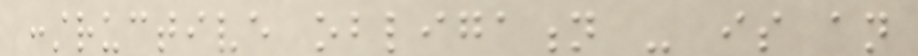constructive obligation - is an
